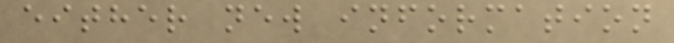either new information
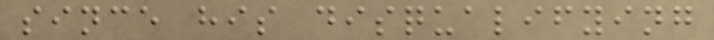since his disqualifying
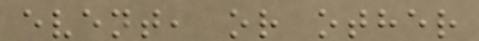event, or other
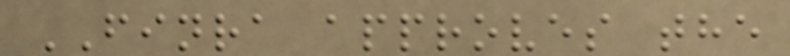FINRA approves the
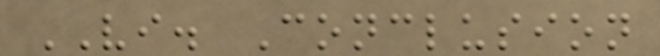VI. Conclusion
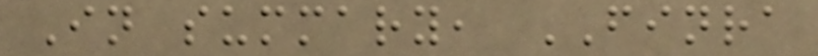In summary, FINRA
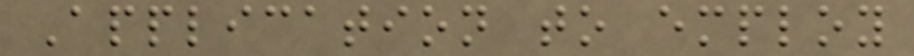Application to employ
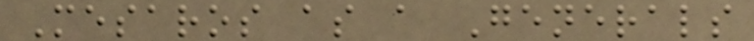Mesaros as a Generals
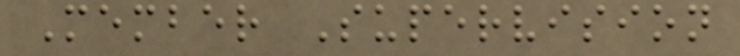Member Supervision
